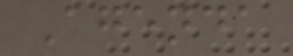Agenda
